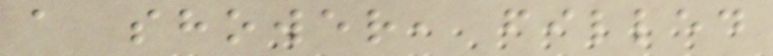a shower, filled
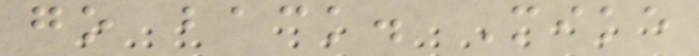go back. Mike
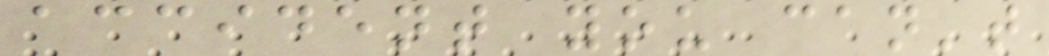accident you can't
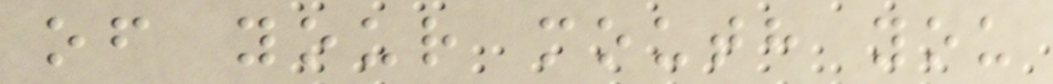of your mouth you
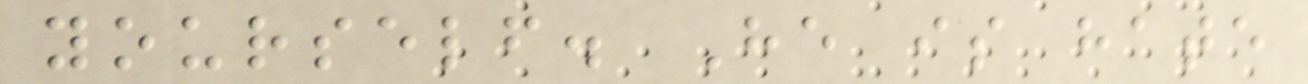yourself. He is hate
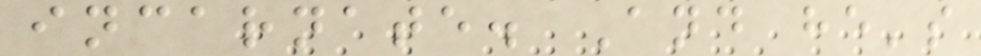incarnate. And he's
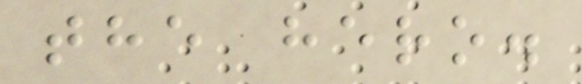the hero.
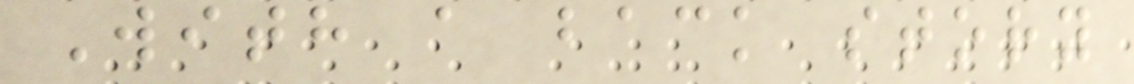With a back story
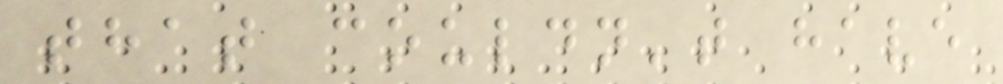that couldn't have
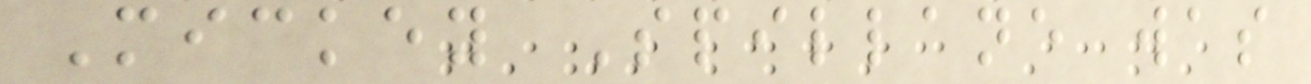Mickey Spillane was
